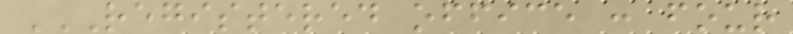REGISTERED OFFICE : FOUR
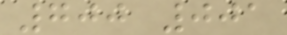700 001
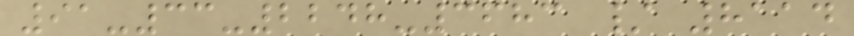91-33-2248-3683 / 8114
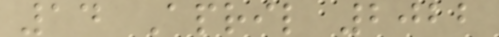14 April 2022
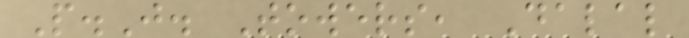P.J. Towers, Dalal
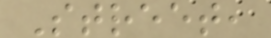Street,
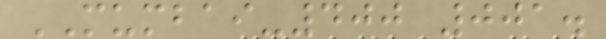MUMBAI-400 001.
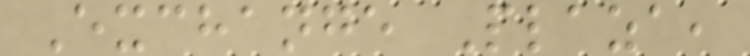Exchange Plaza,
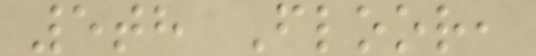5th Floor,
